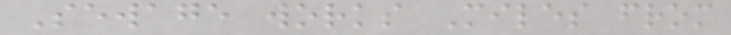Sewage works Miles from
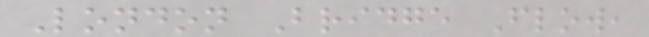London Bridge Flow,
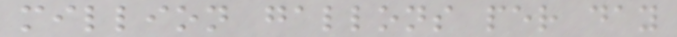million gallons per day
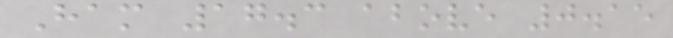Ham 17.3 above 0.15
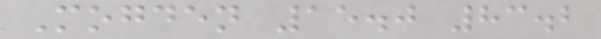Mogden 15.0 83.2
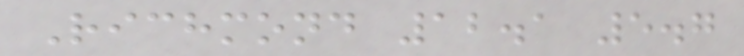Richmond 12.1 5.7
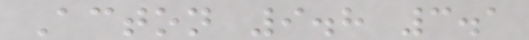Acton 9.8 3.1
